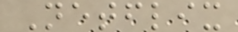Netflix
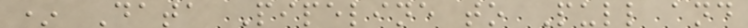* Data Pipeline to Pull and
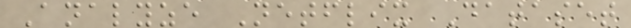Analyze Netflix Dataset
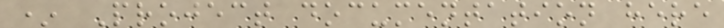* Project documentation here
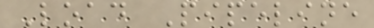Load Pipeline
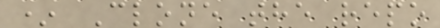* Clone the repo
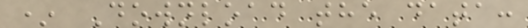* Download the data:
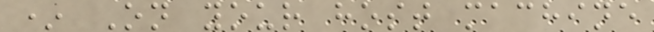* On your host machine
